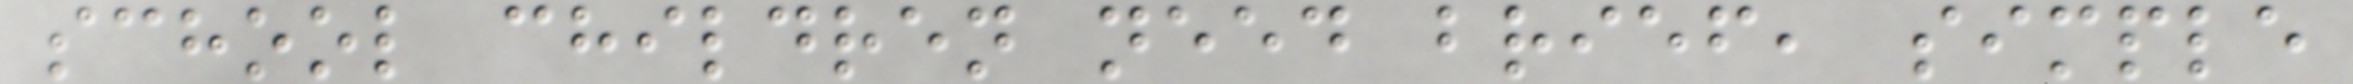school children need brief, simple
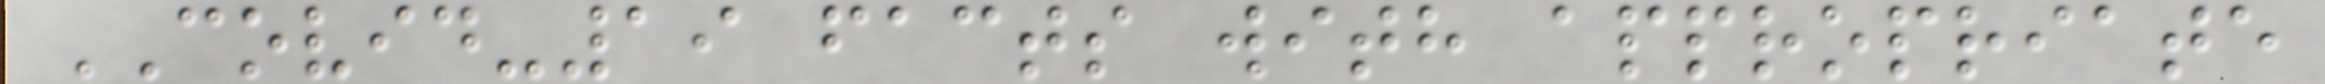COVID-19 facts with appropriate
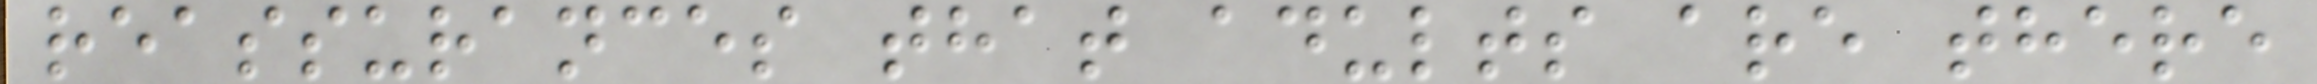reassurances that adults are there
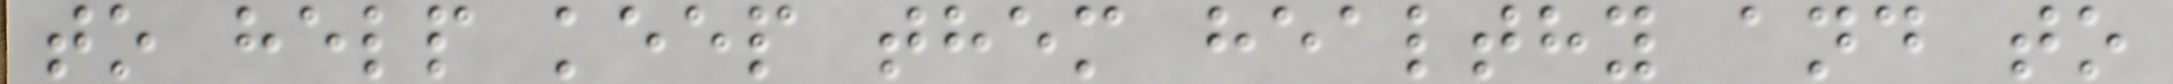to help keep them healthy and to
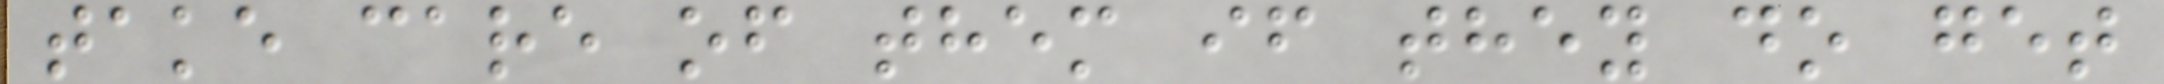take care of them if they do get
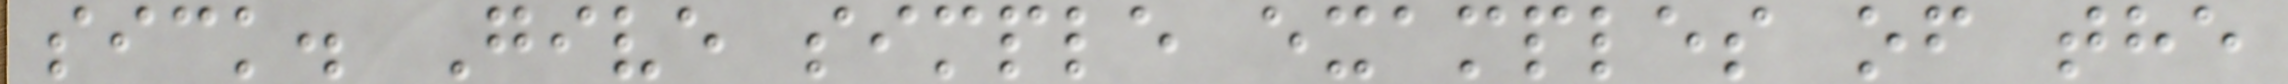sick. Give simple examples of the
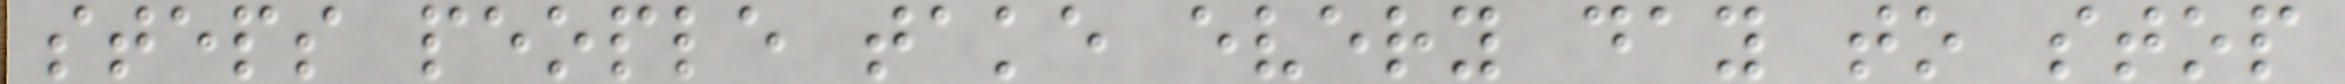steps people take every day to stop
